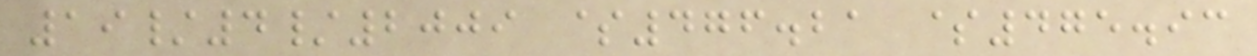19/4/2009 $476.21 $475.93
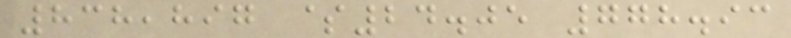838,897 $24.05 778.93
